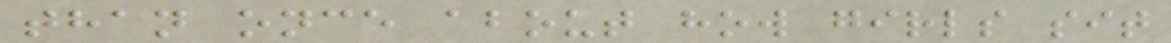than once about how girls sit
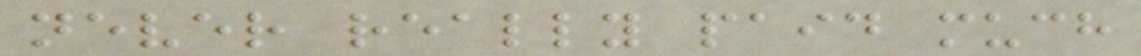never really paid much
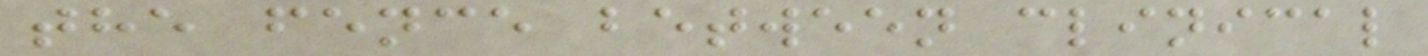the fence between clinical
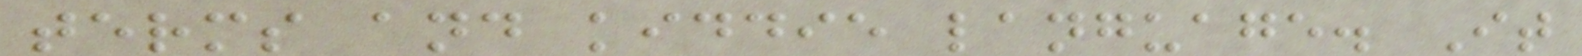terms and kiddie language. It
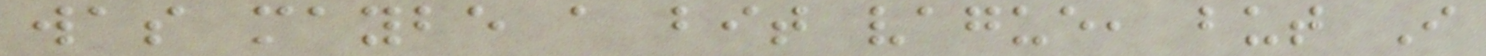was maybe a bit vague, but I
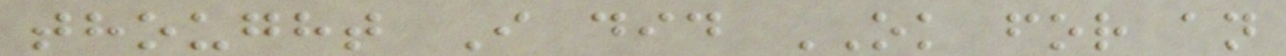thought I did OK for an
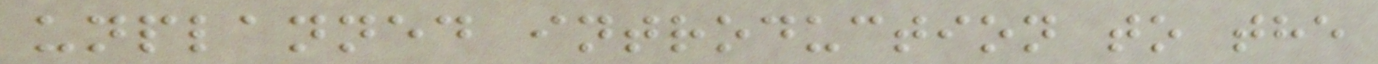unplanned introduction to the
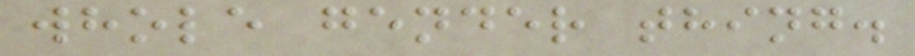whole gender thing.
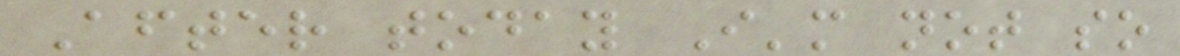After today I'm not so
